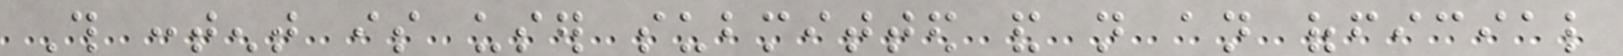This content is user submitted and not an official
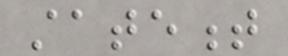statement
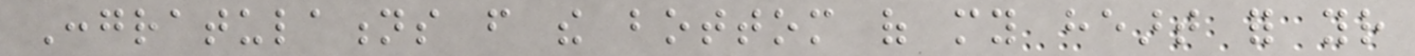Congratulations from the bottom of my heart for your
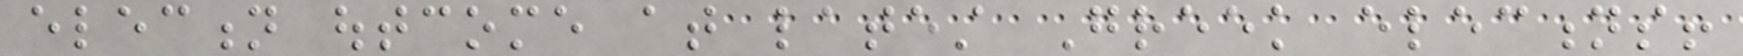election outcome at latest Greek elections!
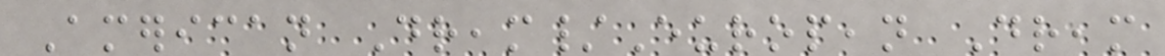American Dream/European Dream
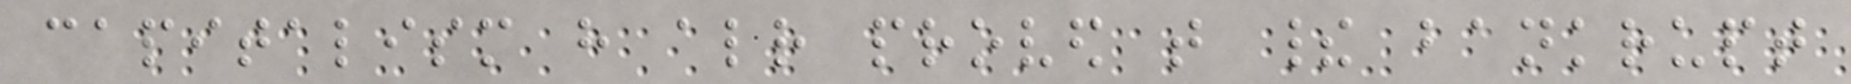capitalism have already proved that their bankrupt
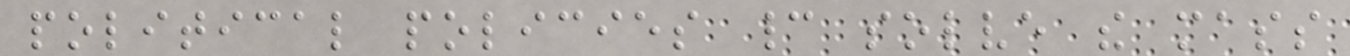political policies cannot solve the mass
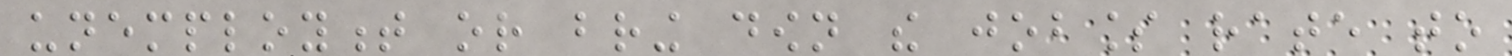unemployment or bring down the jobless rate to
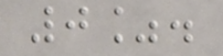0%.
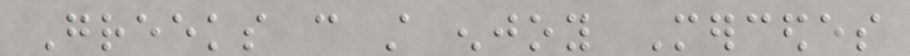Greeks can still enjoy Mercedes
